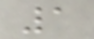1
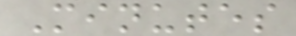Minutes
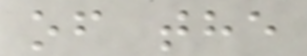of the
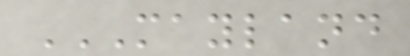MAYLAND
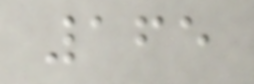165
